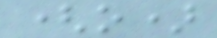(o)
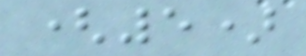(5)
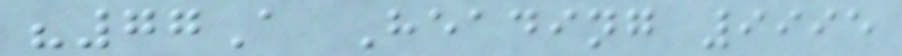"77A Heading 9995
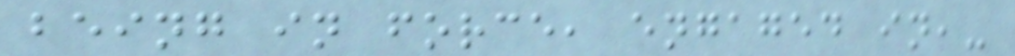being in force, engaged in,-
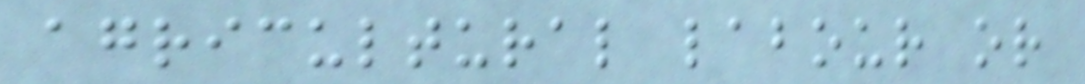agricultural labour or
